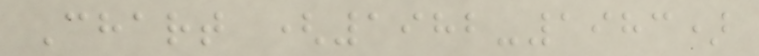Chart (1982-1983)
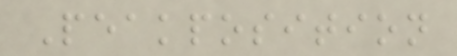Peakposition
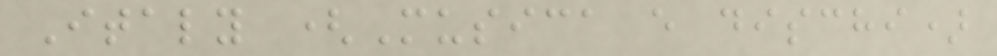Italy (Musica e dischi)
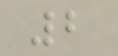2
